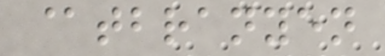@tbranyen
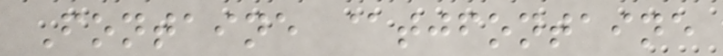Fontaine @tjfontaine
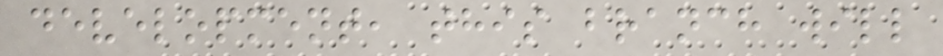development, this branch will
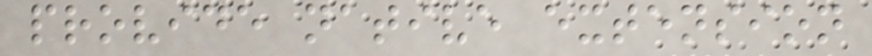provide native extension
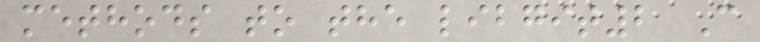methods to the libgit2 C
